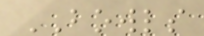BOWLS
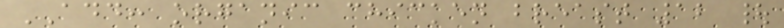ADD: organic chicken breast 12 |
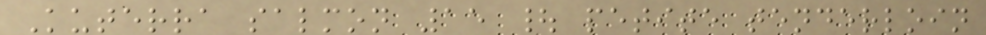Kuterra salmon 15 | petite tenderloin
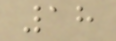18
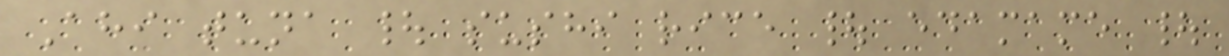Ahi tuna | sushi rice | edamame |
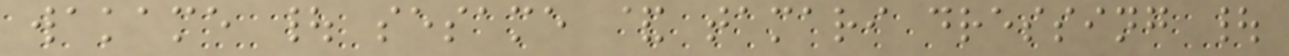wakame | sesame & tamari dressing |
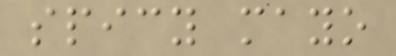spicy mayo
